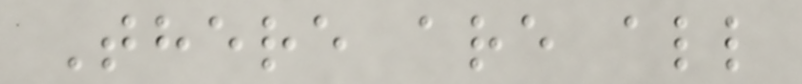There are all
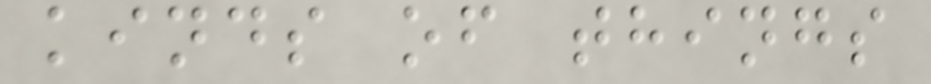kinds of things
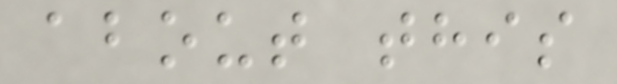about this
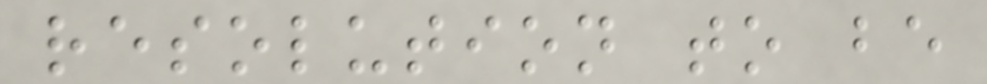resolution to be
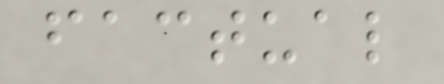factual
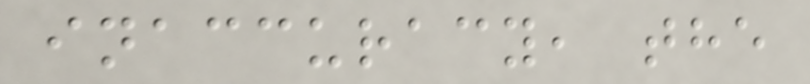inaccuracy, the
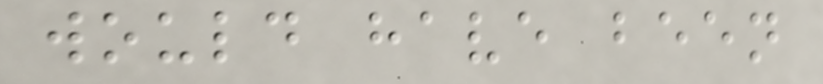would have been
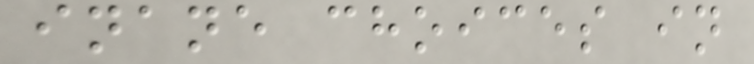inane choices in
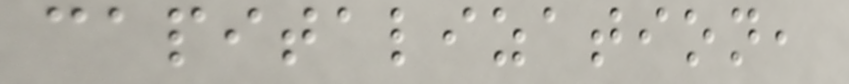capitalization,
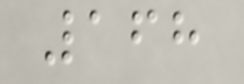168
